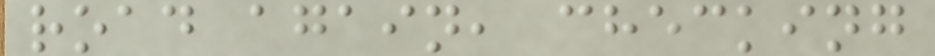road again, checking
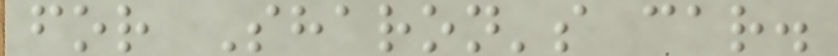for Sharon's car.
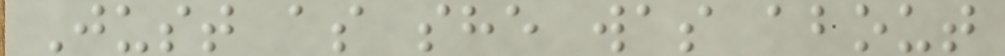Just as she was about
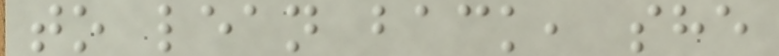to lean back, she
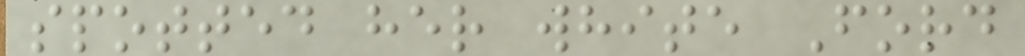spotted her white Ford
